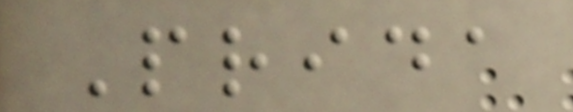Prida
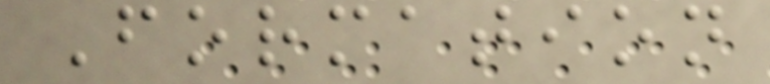Formation
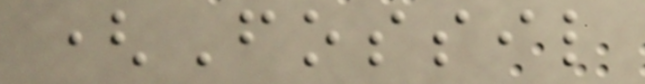(Fossil
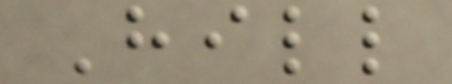Hill
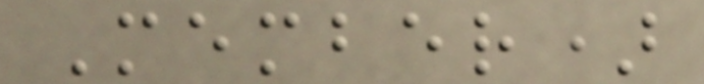Member)
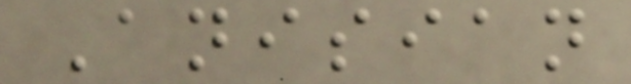Anisian
